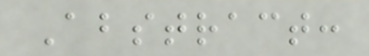Abstract:
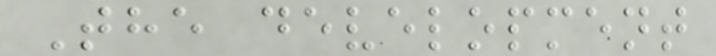The development
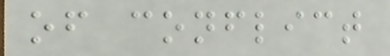of conflict
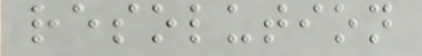resolution
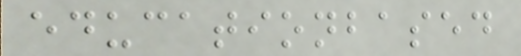educationbased
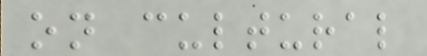on cultural
